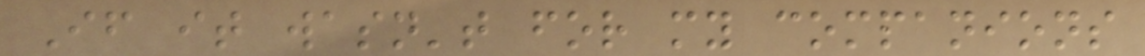If it wasn't for my companions
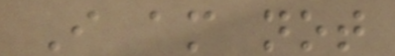I am not
